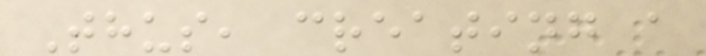Thus, creating a
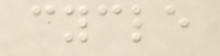cycle
